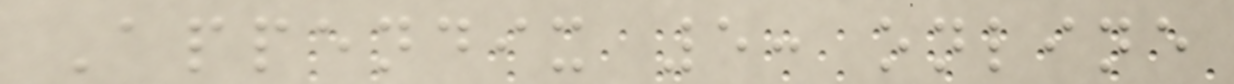Appendix 5: online
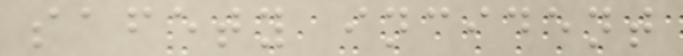safety incident
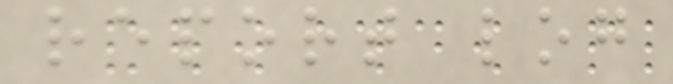report log
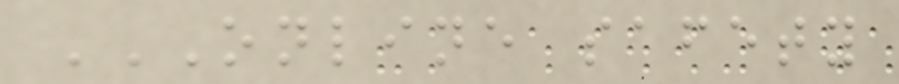ONLINE SAFETY
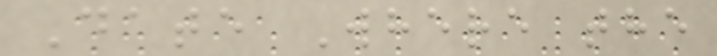Date Where the
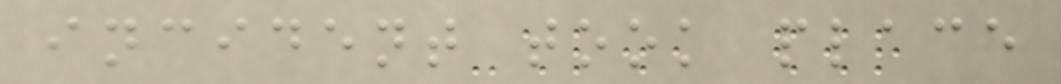incident took place
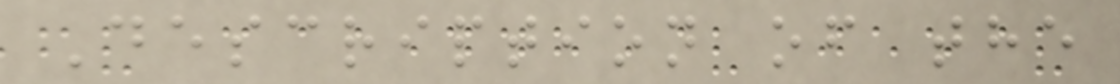Description of the
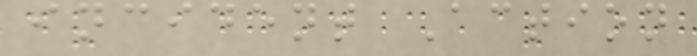incident Action
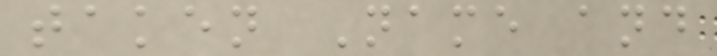taken Name and
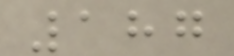187
